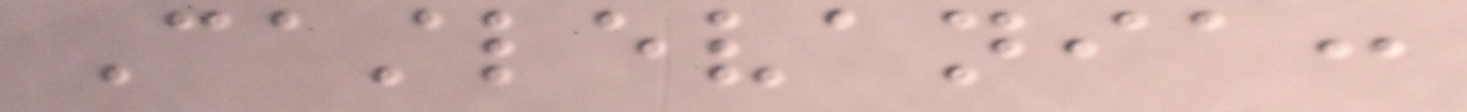Castlevania:
